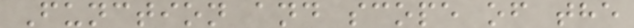Function and scope of the
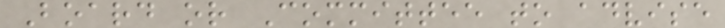Board or Committee to advise
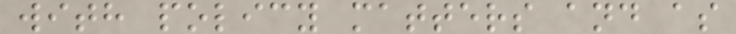with policy matters and as
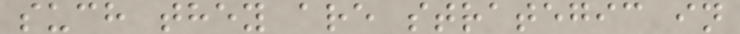such they are strategic in
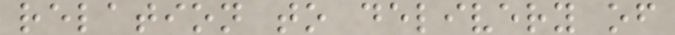relation to delivery of
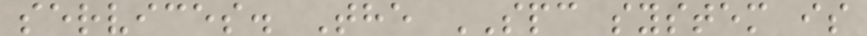services. The SPC system is
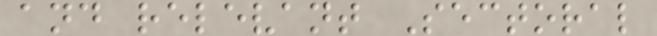and relevant Sectoral
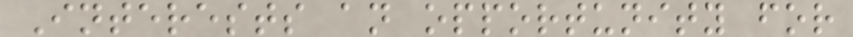Interests an opportunity for
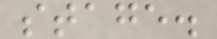stage.
